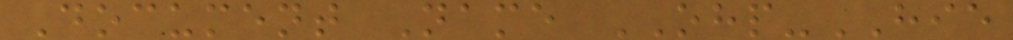Document Name OHP-HIE
